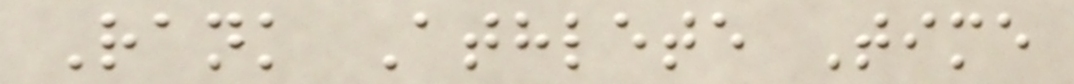Rank Athlete Time
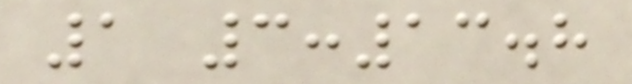1 3:13.8
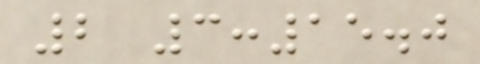2 3:15.0
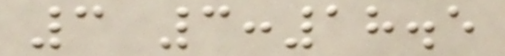3 3:18.5
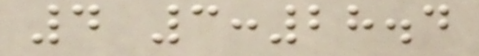4 3:28.4
